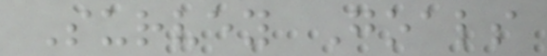Survey Goals
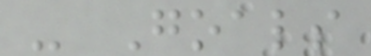- Goals
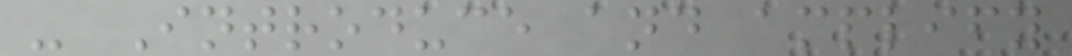- Introduce and amplify
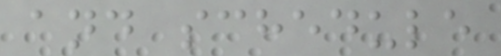and schedule
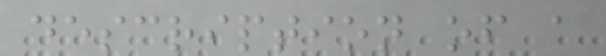description of a
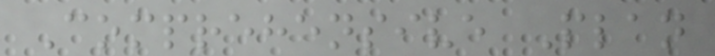Comprehensive Plan
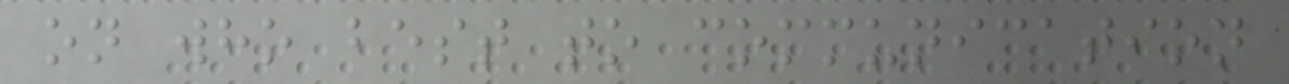on who best to communication
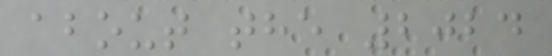about the 2024
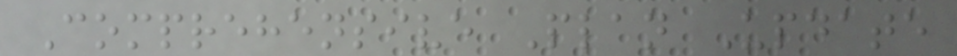Comprehensive Plan Update
